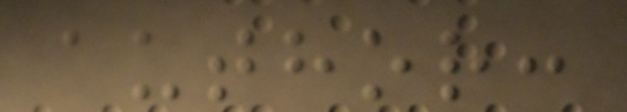author:
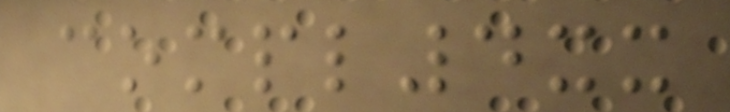compl4xx
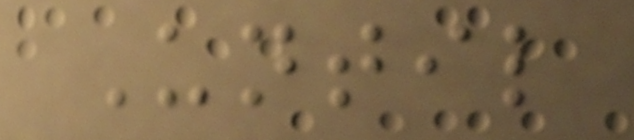Until
